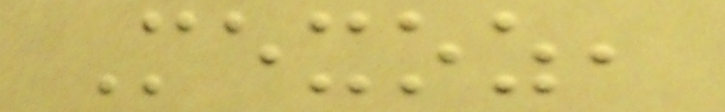Mexoz,
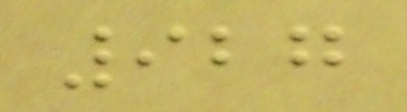927
